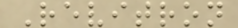Revitron
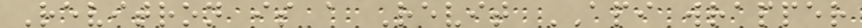Revitron is a Revit API wrapper
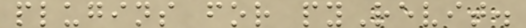plugins for pyRevit.
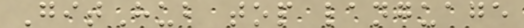GitHub top language
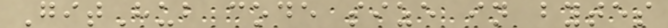GitHub code size in bytes
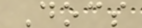Docs
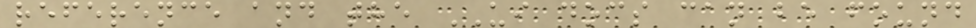reference and the UI docs can be found
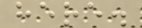here.
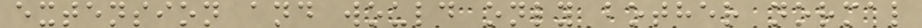extension and would only bother normal
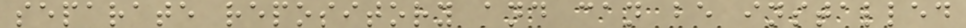separate repository and can be installed
